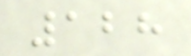128
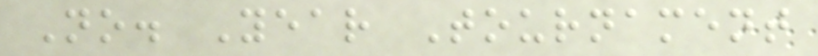No. Year Tournament
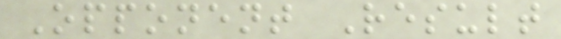Opponent Result
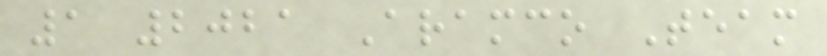1 2021 Aramco Team
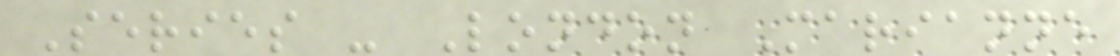Series - London Marianne
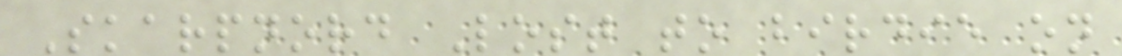Skarpnord Lost to birdie on
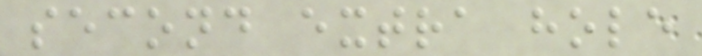second extra hole
